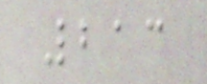213
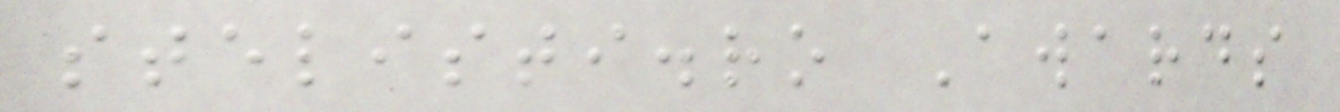stelisti.ro Awards
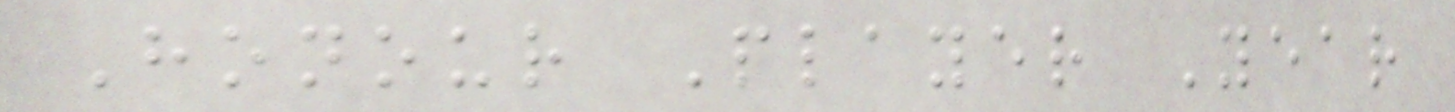Honour Player Year
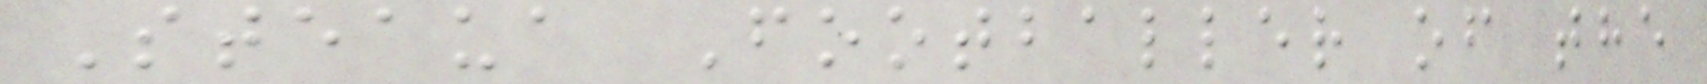Steaua Footballer of the
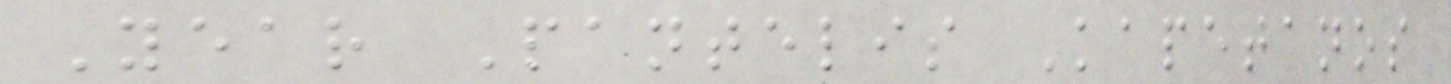Year Pantelis Kapetanos
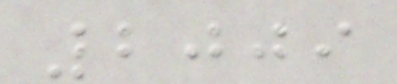2009
